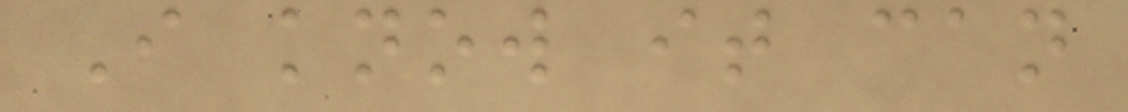I know it can
